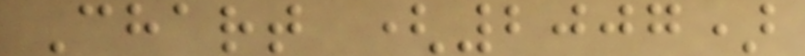Chart (2007)
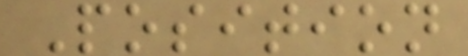Position
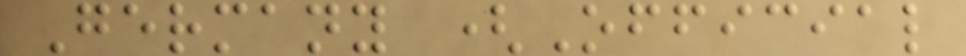Germany (Official
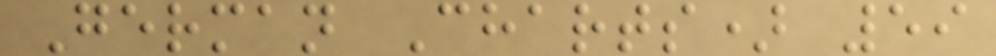German Charts) 59
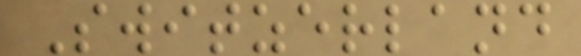Switzerland
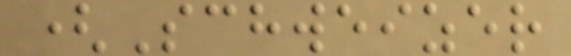(Schweizer
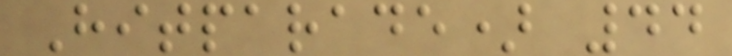Hitparade) 44
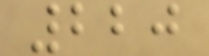220
